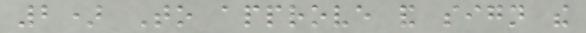2) To approve and sign the
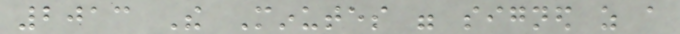2013 The Minutes were signed as a
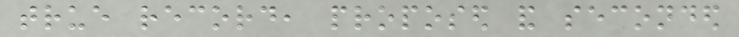true record, proposed and seconded
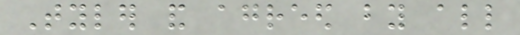Tyler and agreed by all
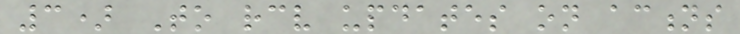3) To receive updates on actions
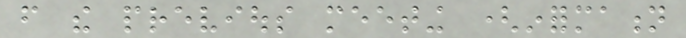from the previous meeting (information
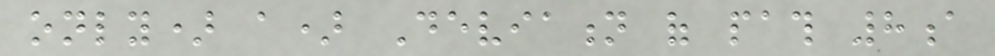only) a) Deviation of path 8a
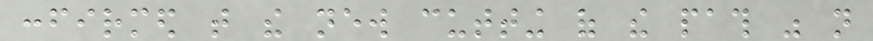confirmed that the new cutting of the path was not
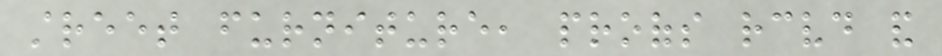street furniture, proofs received and
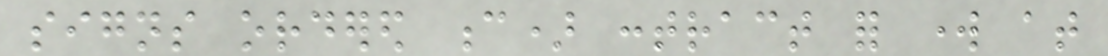signs ordered c) contract for work at
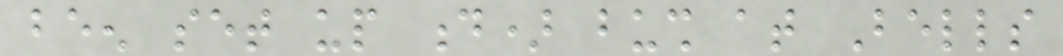been set up d) bush at Bells
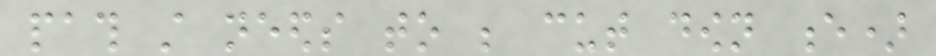path still needs to be cut down e)
